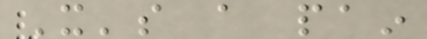It's a pain
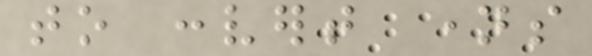to convert names
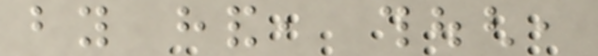by hand, though,
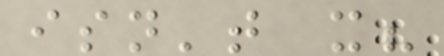isn't it?
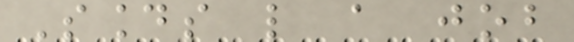Sounds like a job
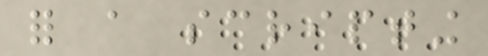for a scripting
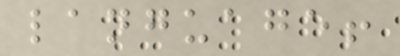language!
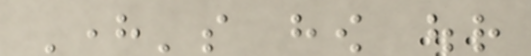Here's how our
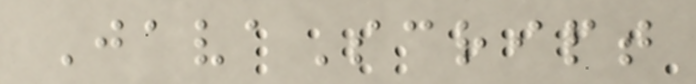JavaScript
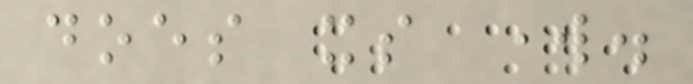does its work.
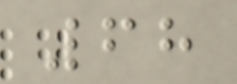68
